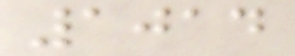1014
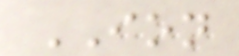ION
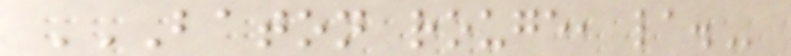BATON ROUGE, LA.
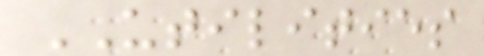UTILITIES
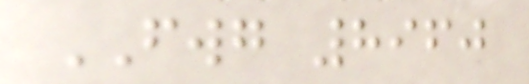FWG 8960
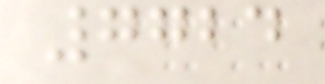7724
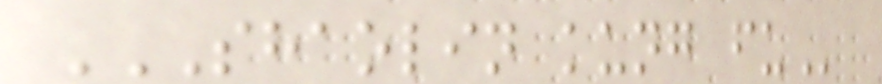SHAOLIN KUNG FU
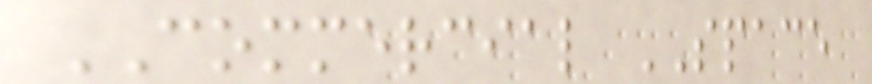COMMERCIAL SPACE
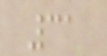31
